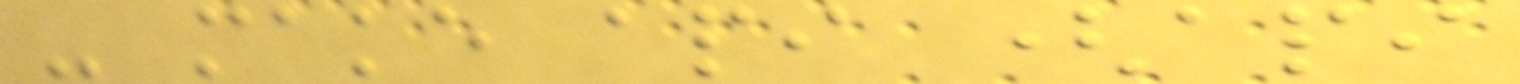- make api (api
